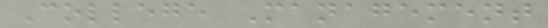College Management
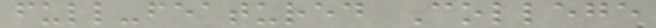full-featured College
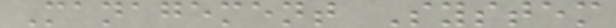Management System
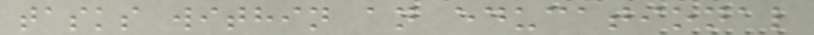tasks within an educational
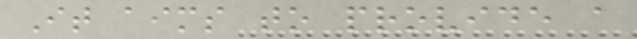It aims to provide a
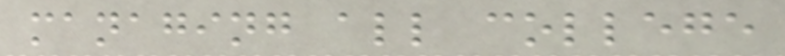managing all college
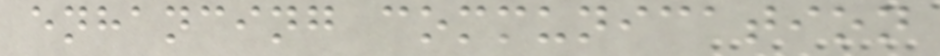enhancing communication
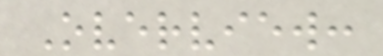Overview:
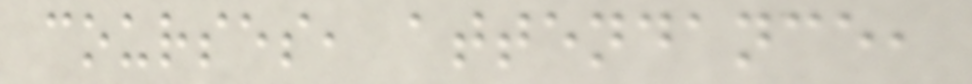courses, attendance,
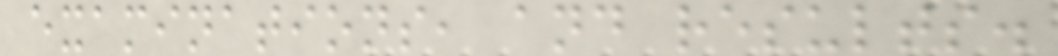examinations, and results.
